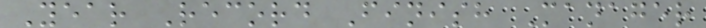Year Record Finish Manager
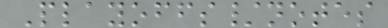Playoffs/notes
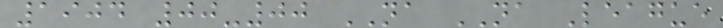1904 00-00 NA NA League
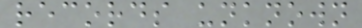records unknown
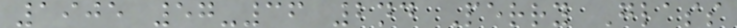1905 57-36 2nd Perry Glass
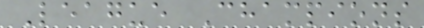League Champions
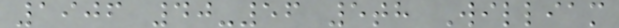1906 40-56 5th William
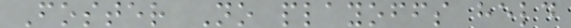Foster No playoffs held
